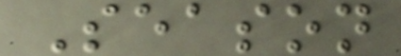Season
